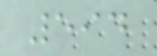594
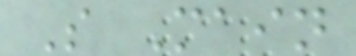S Main
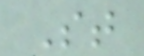St
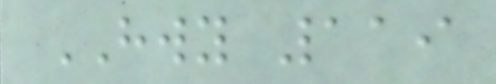HWY 119
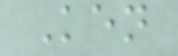Ken
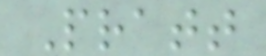Pratt
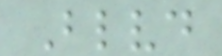Blvd
